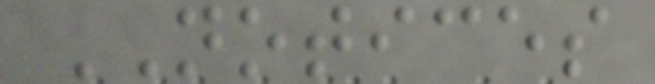NOTICES
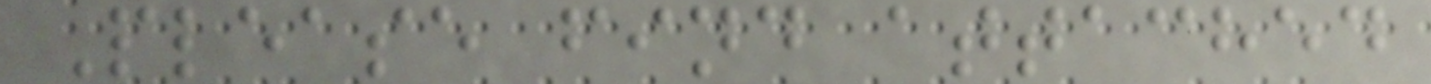Please find attached
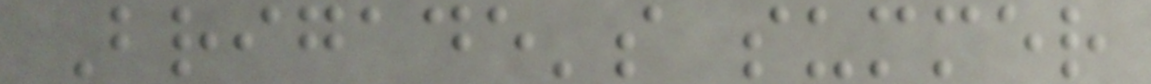Brigade's summer
